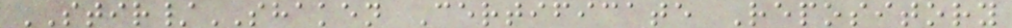STIR/SHAKEN Certificate Repository
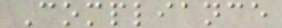Compliance
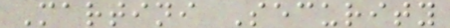Martini Security
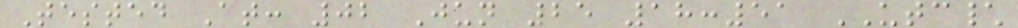Tested At: 02 Jun 25 18:51 UTC\
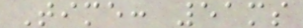Time: 51ms
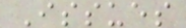Issues
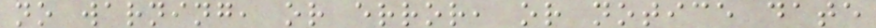no warning, or error, or notice date
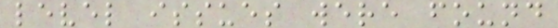level issues were found
